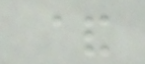&
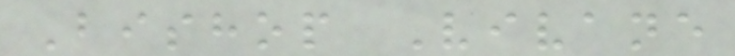Bishop Vivane
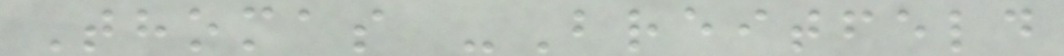Thomas -Breitfeld
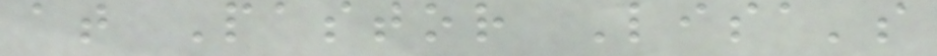at Pastor Lisa's
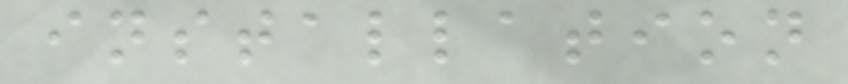installation
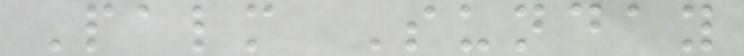Palm Sunday
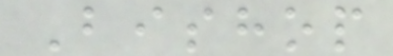Bishop
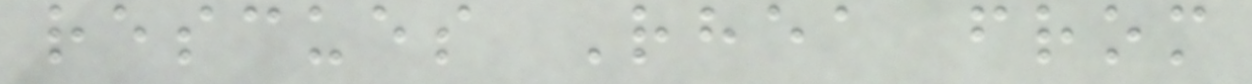rescues Rhea from
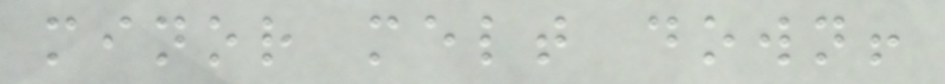minor melt down!
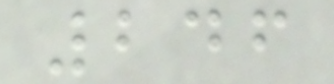246
